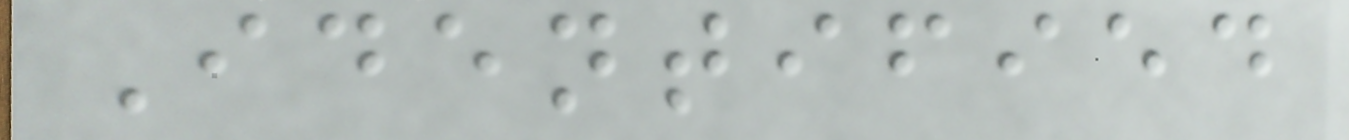Identified
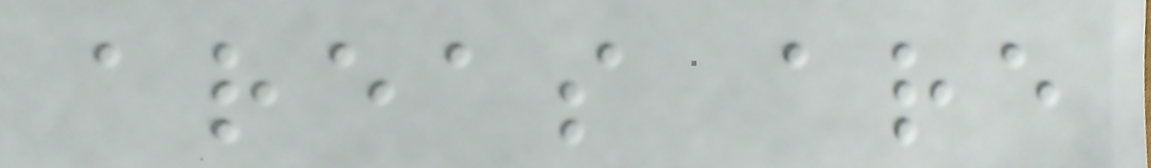areas are
